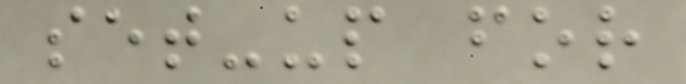set-up for
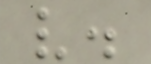v.
